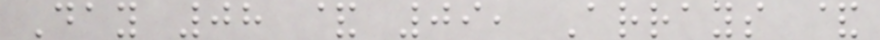Day 08 & 09, Arrays &
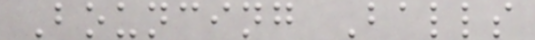Bouncing Balls
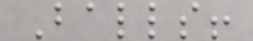Balls!
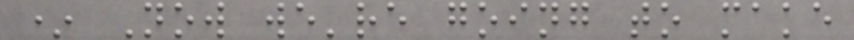* Now we're going to make
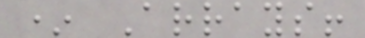* Arrays!
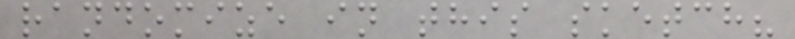randomize in this sketch?
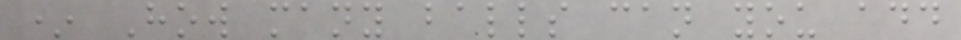* How many balls can you add
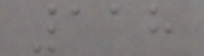118
